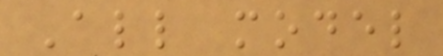All model
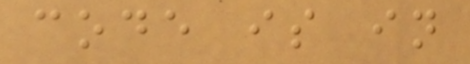code is in
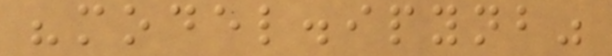"model.ipynb"
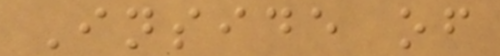Inside of
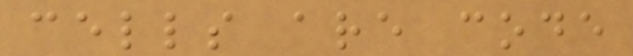cells are code
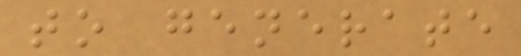to generate
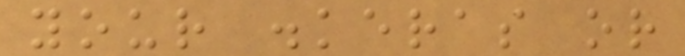your .keras or
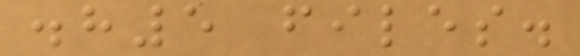.h5 files.
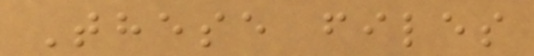These files
